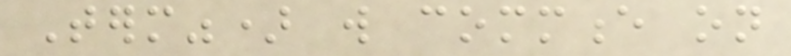Term") will commence on
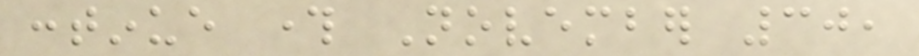continue through November 30,
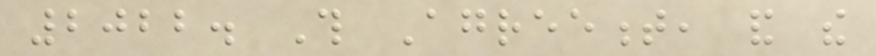2022. This Agreement, and the
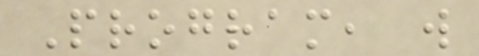Program, will
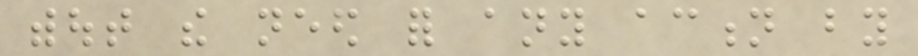without the need for any action by
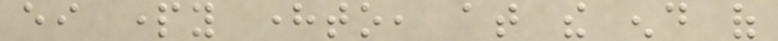either party hereto, at the end of
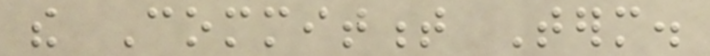the Commitment Term.
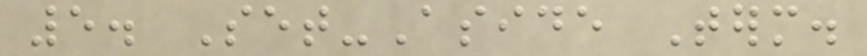5. Set-Aside Term.
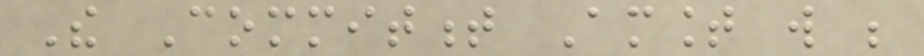The Commitment Amount will be
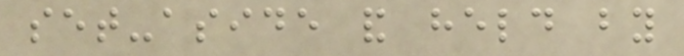set-aside and held by
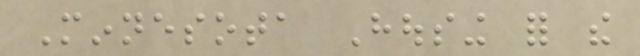Minnesota Housing for the
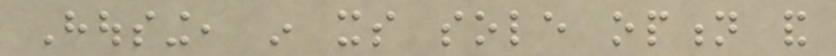Housing, in its sole option and
